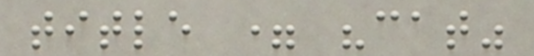title = "cat"
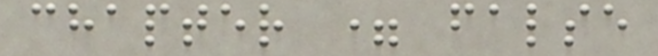chapter = false
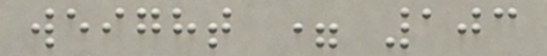weight = 103
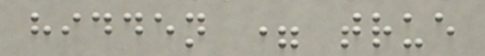hidden = true
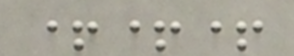+++
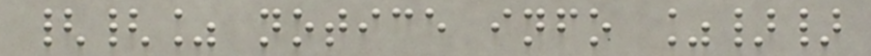{{% notice info %}}
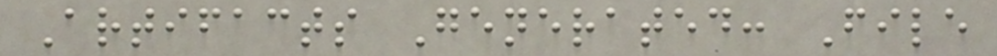Artifacts Generated: File
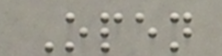Open
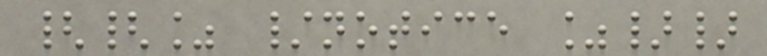{{% /notice %}}
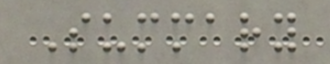Summary
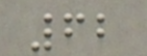62
